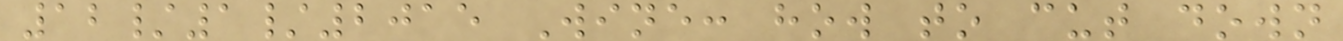12/1/2015 Wine: how to cut down
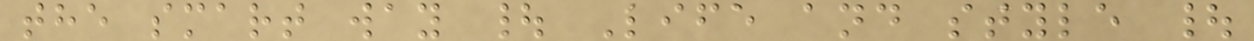the smart way | Life and style |
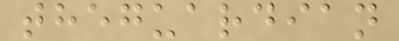theguardian
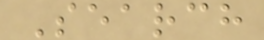Search
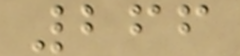266
